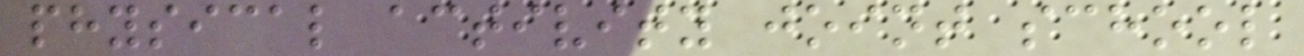physical activity joint school
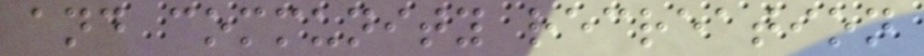and community recreation
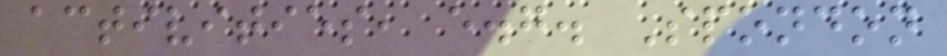activities, e.g. Spondon
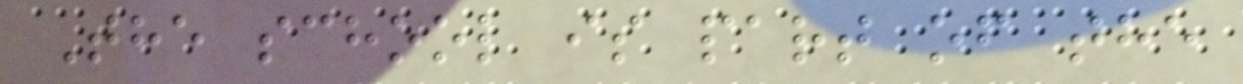The school is part of the
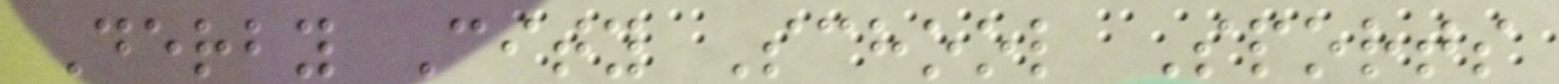Derby City School Sports
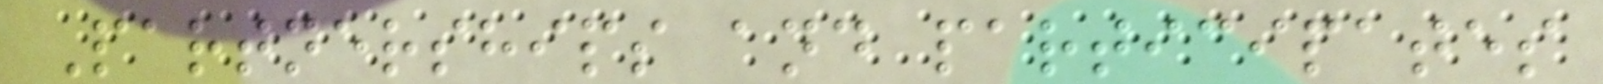Partnerships and participates
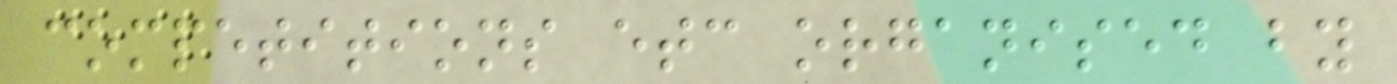competitions etc organised by
